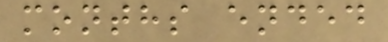months ended
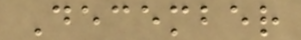December
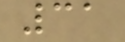31
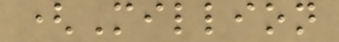(Million
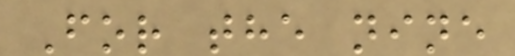For the nine
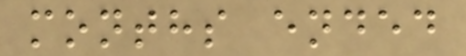months ended
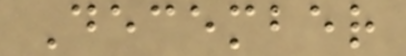December
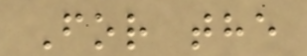For the
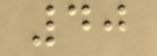40
